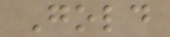Gold
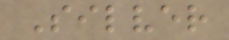Silver
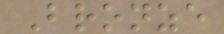Bronze
